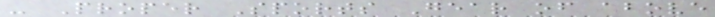- Proper Sports Gear of above
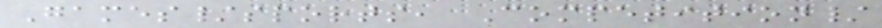Games/sports, Competition/
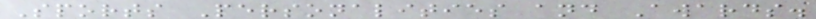Sports Personalities and Awards.
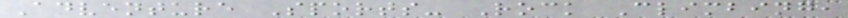Adventure Sports- Rock Climbing,
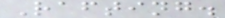Rafting.
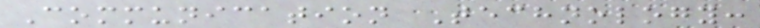Communication Technology:
